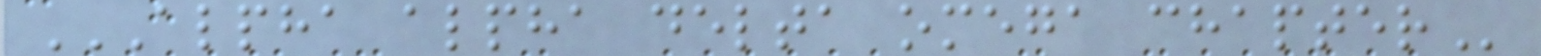ALPHA ALPHA DELTA OMEGA CHAPTER
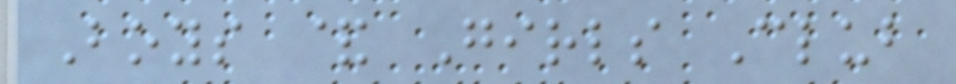Boys & Girls Club
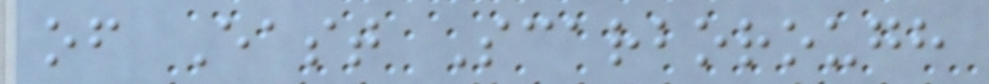of East Scarborough
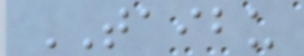TAIBU
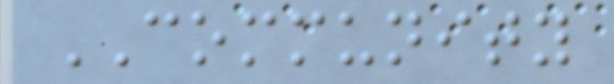COMMUNITY
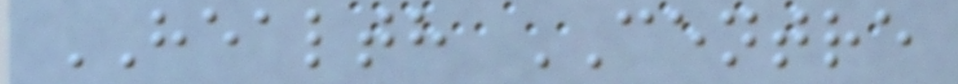HEALTH CENTRE
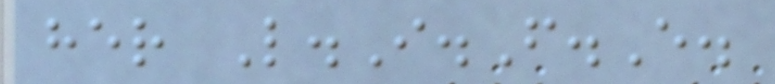her L.I.F.E.
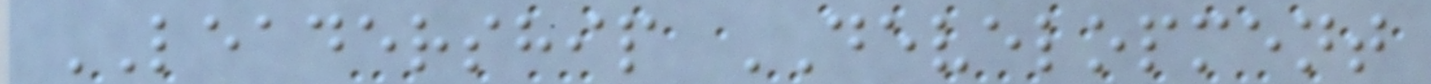LEADERSHIP DEVELOPMENT
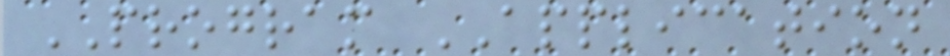PROGRAM APPLICATION
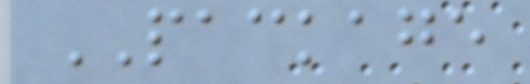PACKAGE
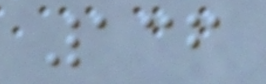136
